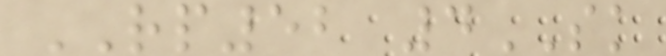RP52 4SK
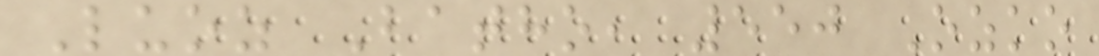Luoz Batho, 550 Ozko
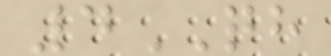4QH
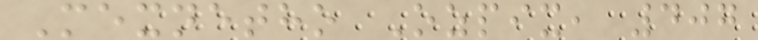Mexnetho Ozpix, 407
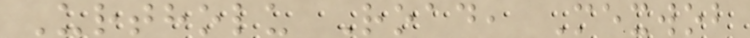Urtholu Road, Mexwob
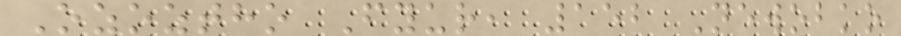Ozoztho Fyur, 152 Newobko
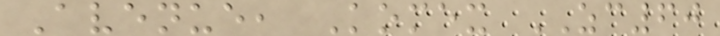Avenue, Komex ZC60
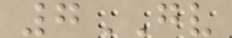7GV
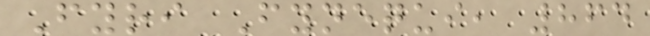Fyri Fynequi, 864
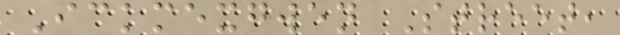Ickmexgwen Street,
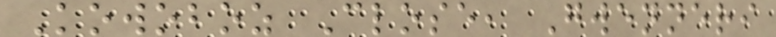Kowoboz Close, Gwenneri
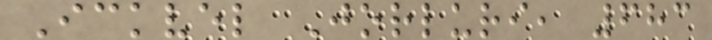Ickvel Jorluri, 683
